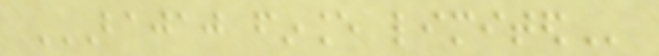BAJAJ FINANCE LIMITED
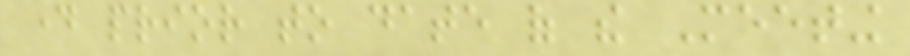day prior to date of the Meeting
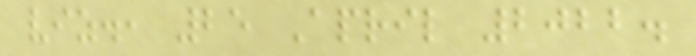viz., 25 April 2022.
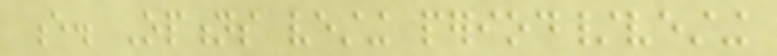e. Options vesting period/vesting
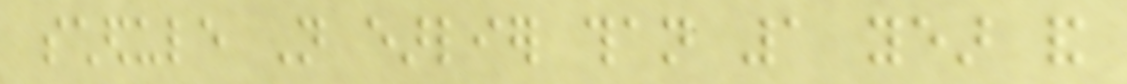schedule Not earlier than 1 year and
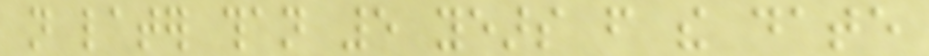not later than 5 years from the date
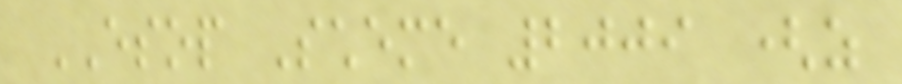ESOP Scheme 2009 (as
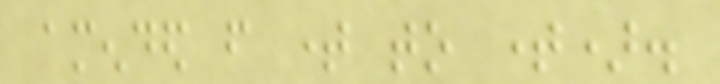amended from time to time).
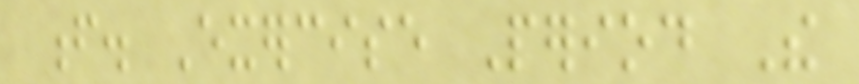f. Exercise Period The
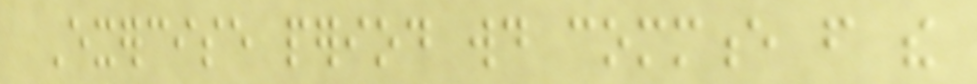Exercise period would commence from the
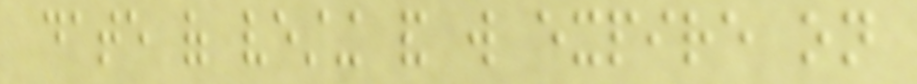date of vesting and will expire on
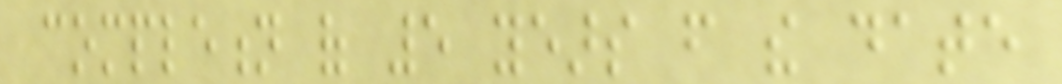completion of 5 years from the date
